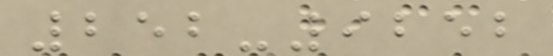252-9252
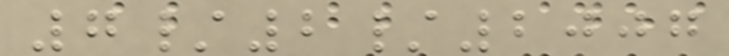7/2/2007
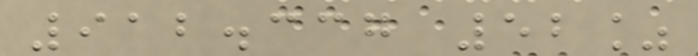912.337 52%
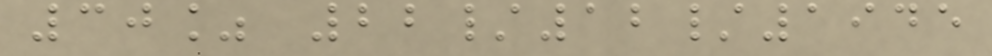30% 22/12/1945
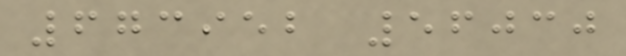673952 56030
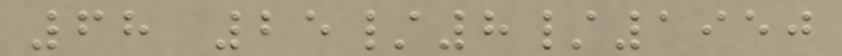68 25/8/1950
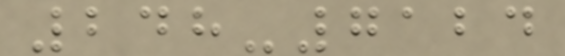248-7124
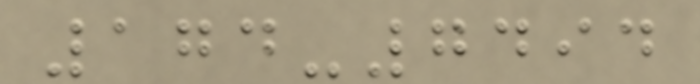174-7494
